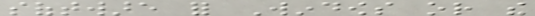software for Windows or the
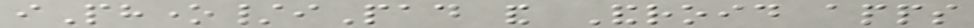iPhone/iPad and Android apps
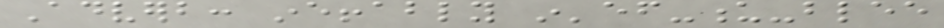Adverb: ineffably in'ef-u-blee
